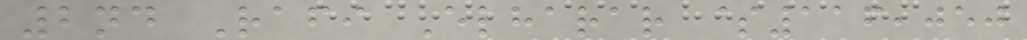2nd Rafi Elharar $116,050
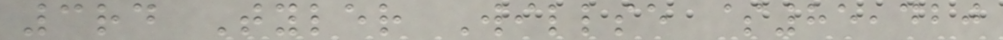3rd Tyler Willse $85,420
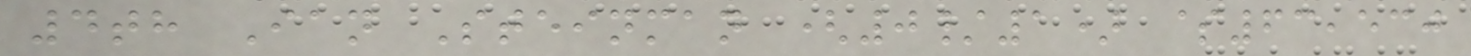4th Ian Steinman (0/1) $63,530
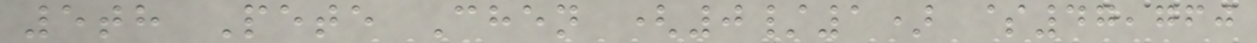5th Pete Chen (0/1) $47,760
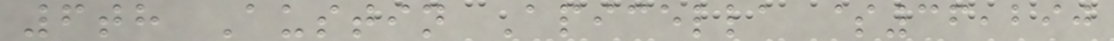6th Austin Apicella $36,290
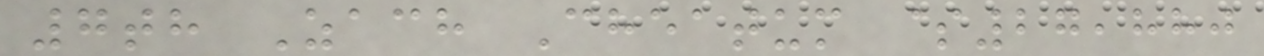7th Zach Cheatum $27,880
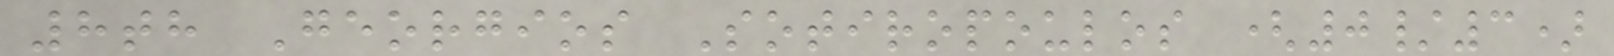8th Georgios Sotiropoulos (0/3)
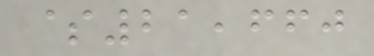$21,660
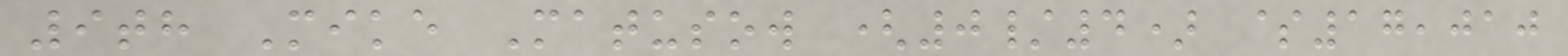9th Mike Matusow (0/4) $17,010
